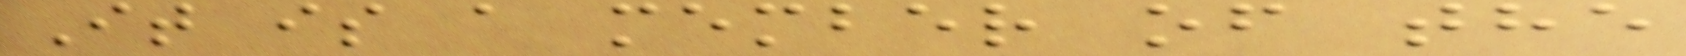It is a member of the
